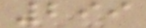299
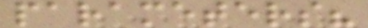parameters?
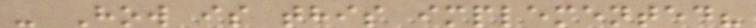- How is this implemented?
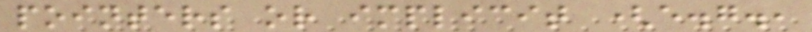pointers or implicit (e.g.,
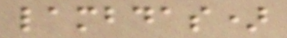lambdas)
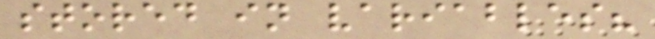stored in variables?
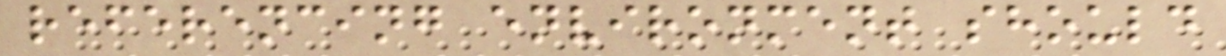referencing environment should
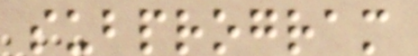subprogram
